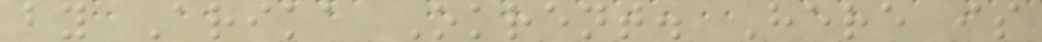by Arika Okrent. Here is
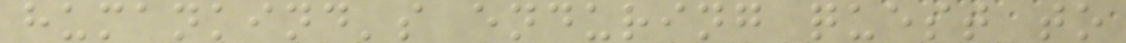humankind's enduring quest to
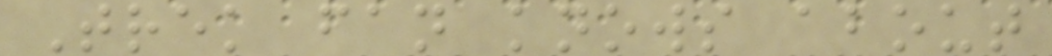Trek fan knows about
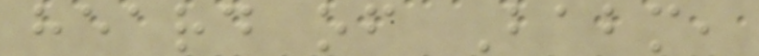heard of Babm,
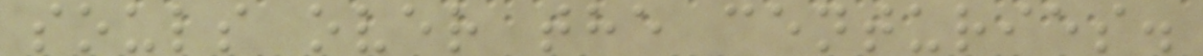souls over the centuries.
